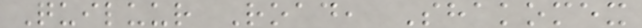Quiluur Road, Shakomex
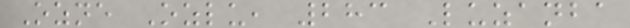Ozne Ozlu, 283 Luzanba
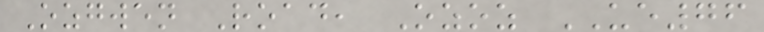Ozgwen Road, Ozoz UE76
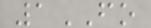1FO
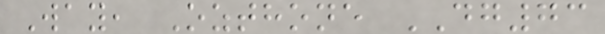Way, Ozthone DG73
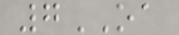7OA
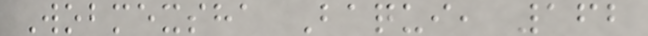Wobmexsha Baqui, 162
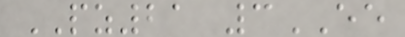PZ21 3EE
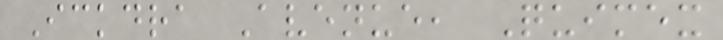Ickdra Avenue, Quimex
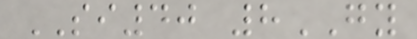SI40 8GY
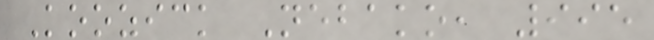Koozick Nebako, 995
